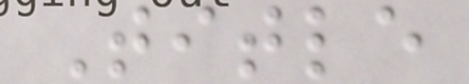Title
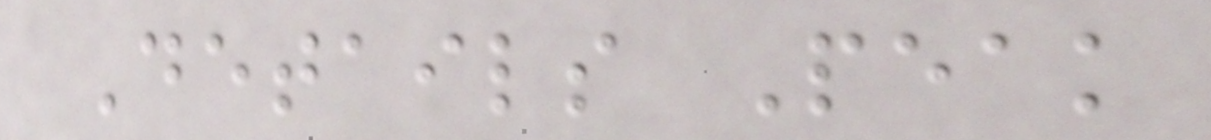Details Peak
